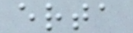erta
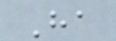Ha
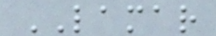LAMAR
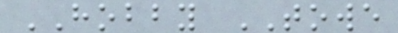HOBBY TOWE
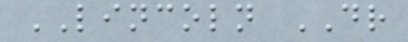LINCOLN DR
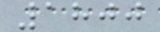1800
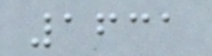1631
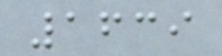1639
